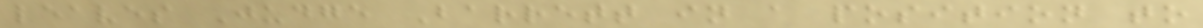leaves Judge Barrett in a position to
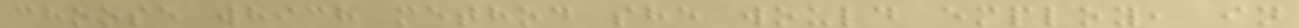choose which method she would employ, in
